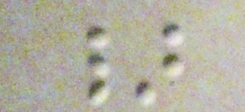}
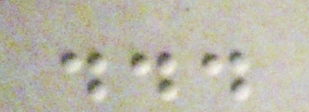...
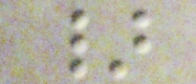}
